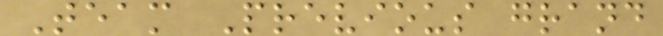Team Previous grand
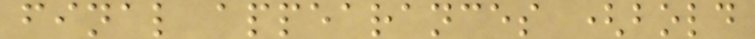final appearances (bold
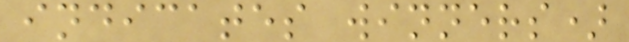indicates winners)
